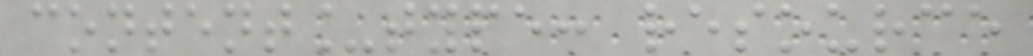content_type: resource
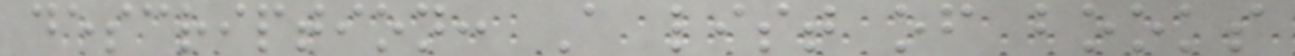description: A list of books
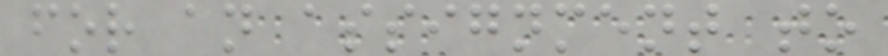for an assignment to
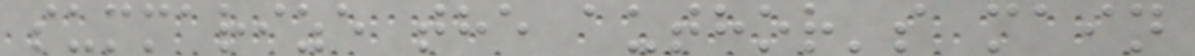summarize the author's main
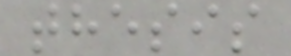thesis
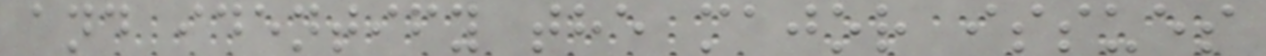and identify the major issues
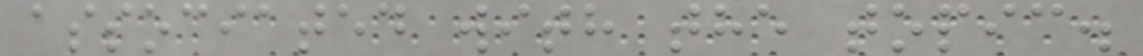associated with the topic.
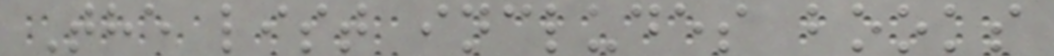The list includes books
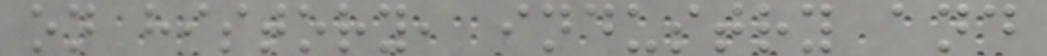on history, industry and
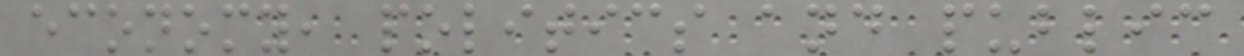economy, politics and public
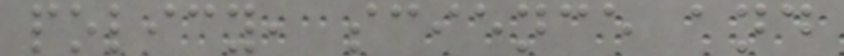policy, science and
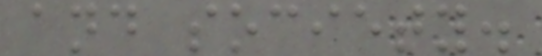and society.
